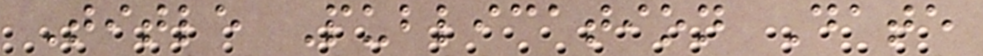Title Publication Date
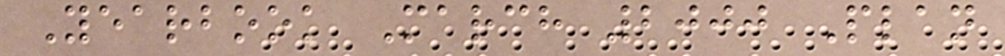Yearbook March 2000 Plan
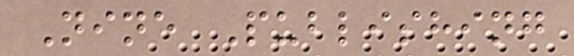Nine Publishing
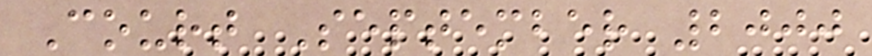Court September 2000
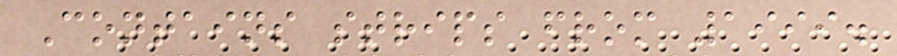Contains strips from 1999.
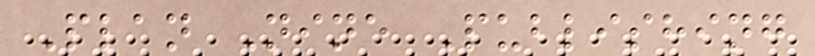Plan Nine Publishing
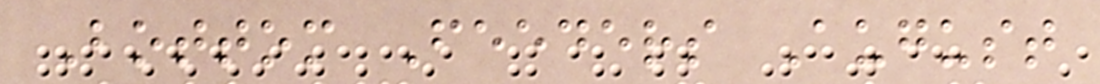Bottom Feeders August
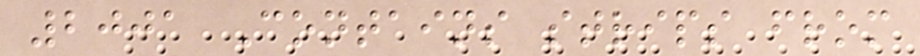2001 Contains strips from
